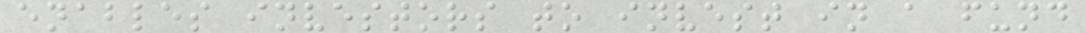enables investors to invest in a fund
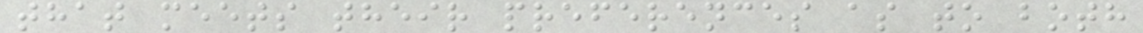that meets their preferences as to both
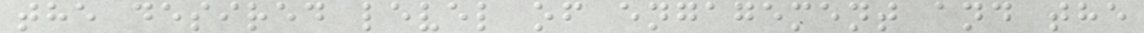the desired level of engagement and the
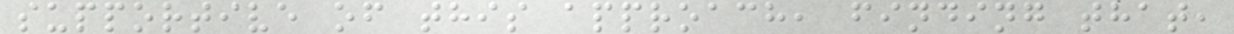supportive of this approach, finding that,
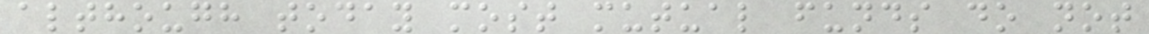although today most mutual funds do not
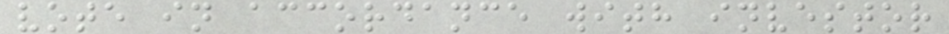vote in accordance with investor
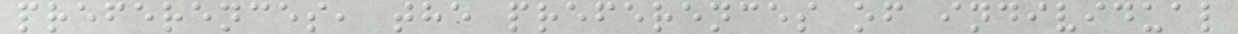preferences, the preferences of individual
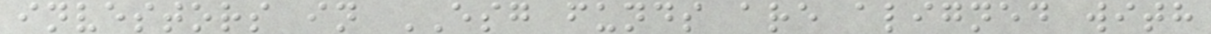investors in ESG funds are aligned with
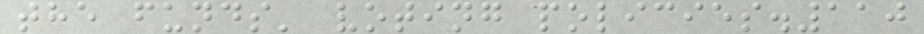the funds' voting policies.110
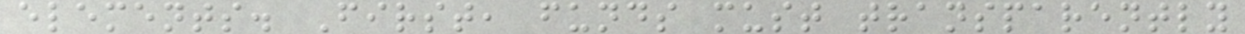elements. First, funds must transparently
